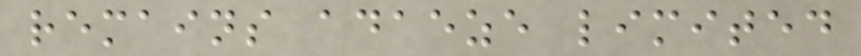remains adaeze limited
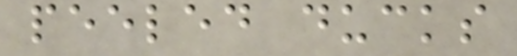peeled ducks
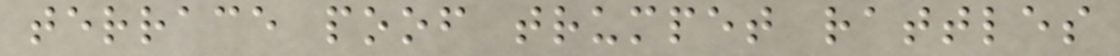terrace poof trumpet rattles
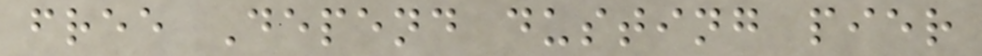free Depend dusting pier
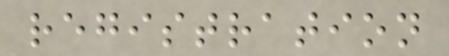registration
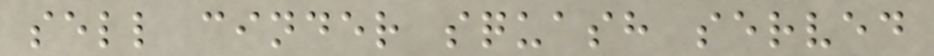sell cinder squash served
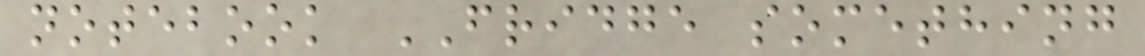notebook FRIDGE something
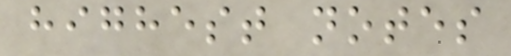highest notes
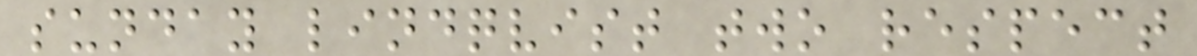sunday lindqvist two respect
